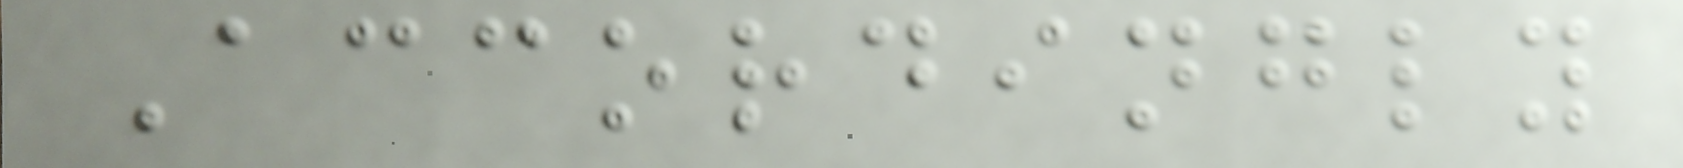Accordingly
